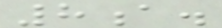8a.
